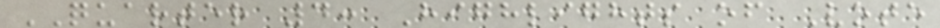QUARTER 4: Highlights of Vote
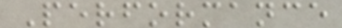Performance
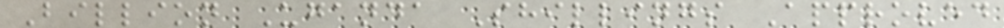Billion Uganda Shillings Approved
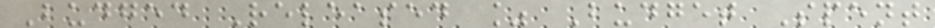Budged Released % Budget Spent
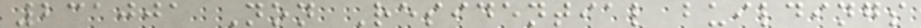231001 Non Residential buildings
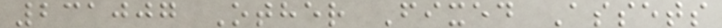231007 Other Fixed Assets
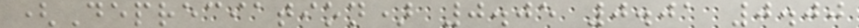(Depreciation) 0.05 0.01 0.00
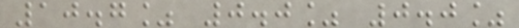10.7% 0.0% 0.0%
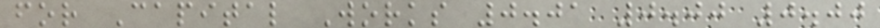for Capital Works 0.01 0.00 0.00
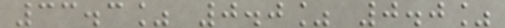33.3% 0.0% 0.0%
